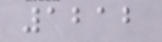1212
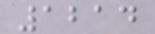1214
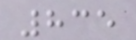835
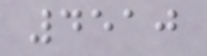4510
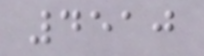4510
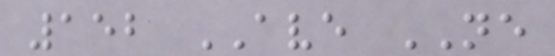152 AVE NE
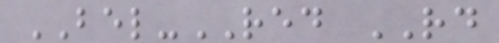BEL-RED RD
